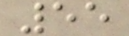55
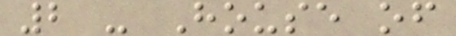2 - House of
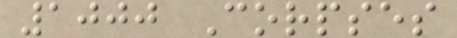1000 Corpses
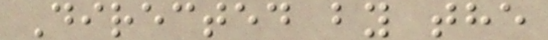Directed by the
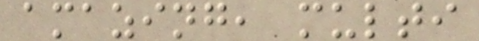amazing, multi
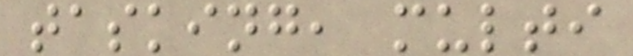tasking, multi
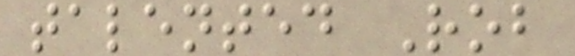talented Rob
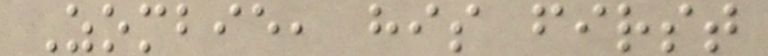Zombie, his first
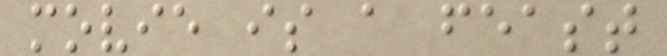movie is a feast
